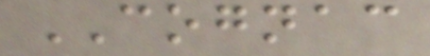COGNAC
